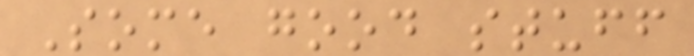Some good stuff
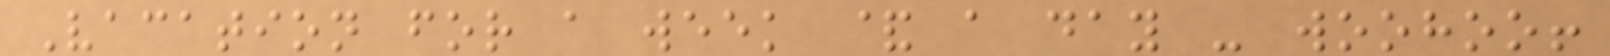Vacation for a week & a day - woohoo!
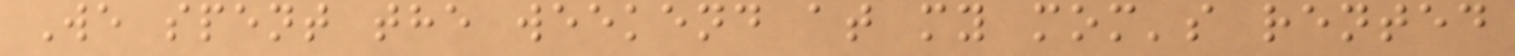We spent the weekend at my mom's rented
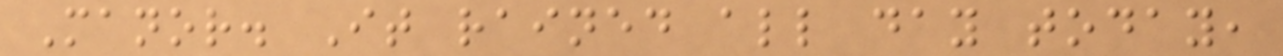Manor. It rained all day today,
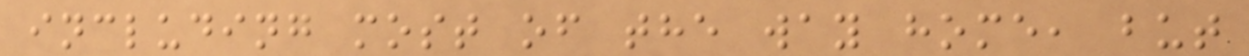including most of the way home, but
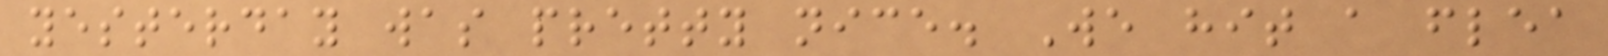yesterday was pretty nice. We hit a flea
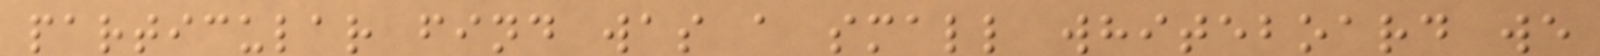particular find was a small whiteboard we
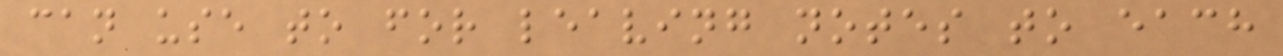can use to for leaving notes to each
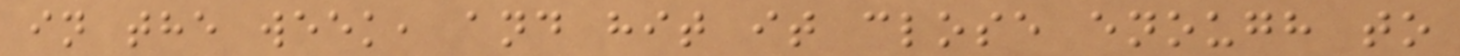in the week, and hit it close enough to
